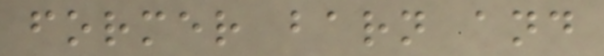former barn and
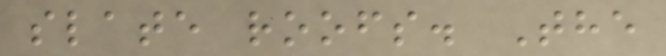slate roofs. The
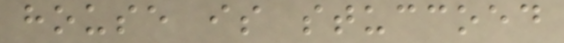house is stuccoed
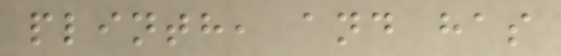plinth, and has
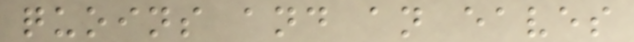quoins and an eaves
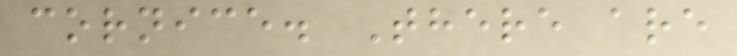cornice. There are
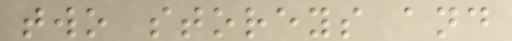two storeys and
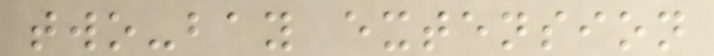two-bay extension
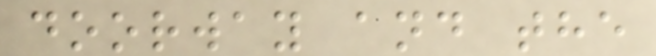doorway and the
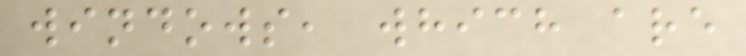windows, which are
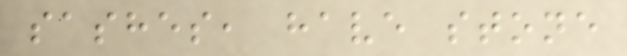sashes, have stone
